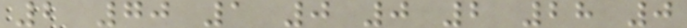2 70 1 0 0 2 28 0
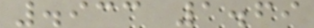.933 1.69
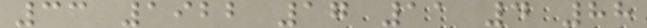33 1922 17 11 4 88
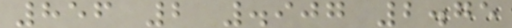856 2 .907 2.75
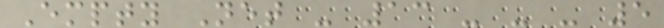Empty Net - 13 - - - 5
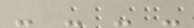- - - -
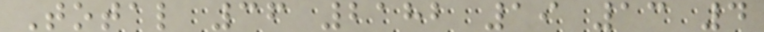Total 36 2182 19 13 4
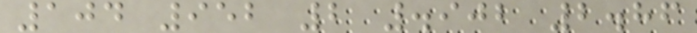104 952 2 .902 2.86
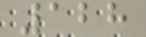128
